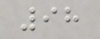98
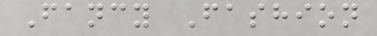Fancy Fashion
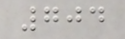704
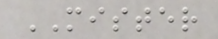MISTER
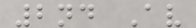2nd Av
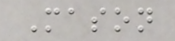Mason
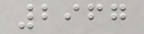2967
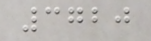3720
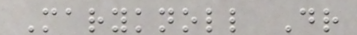Maryknoll Dr
